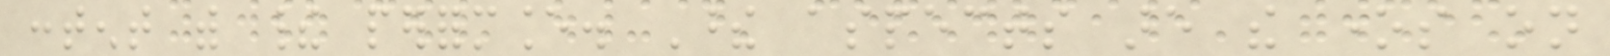content with their performance. These aspects are the ones on
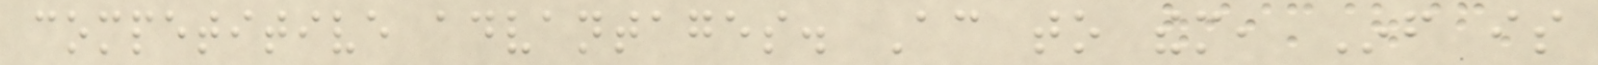competitive advantages. According to them, Inf is
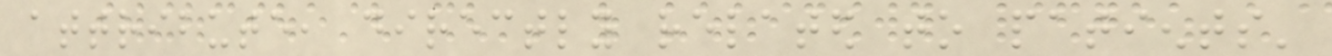attribute, directly related to patients'
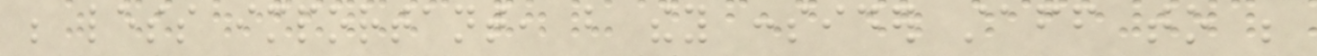be less important, but they consider staff to be
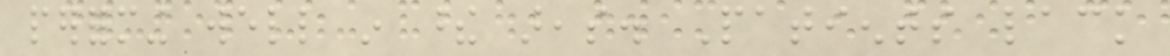performing well in these areas. Patients lack
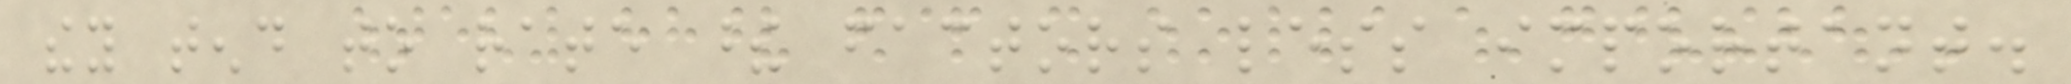they tend to rate these factors less important.
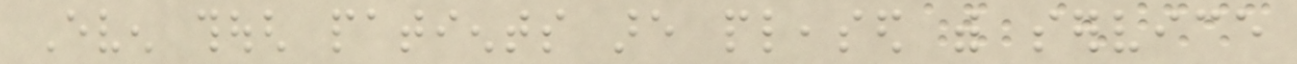Even though patients are pleased with service
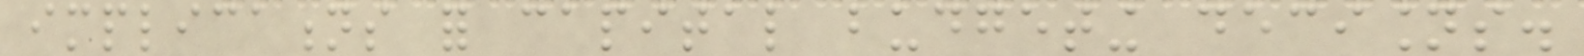implications for capital budgeting decisions.
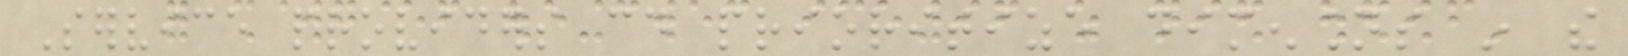Service providers could prioritize dimensions in the
